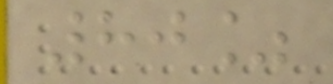80%
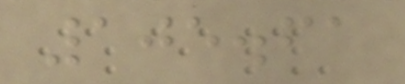105.61
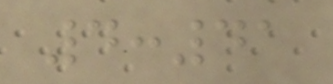4:41
